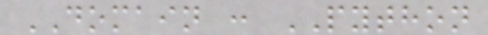DOMAIN : PYTHON
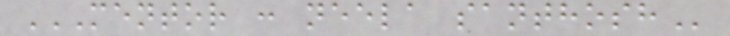MENTOR : NEELA SANTHOSH
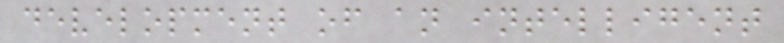development of an intelligent
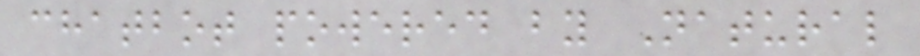chatbot powered by Natural
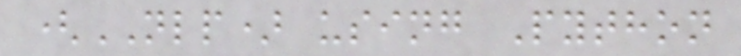(NLP) using Python
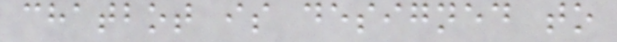chatbot is designed to
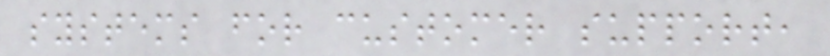systems for customer support,
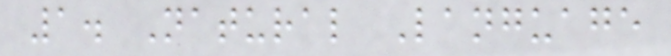1. Natural Language
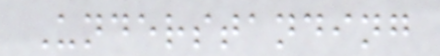Understanding
